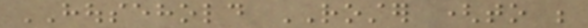HOUSEHOLD ROSTER (to be
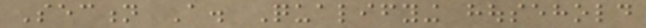Section A. Qualifying household
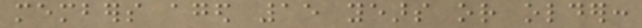members aged 15 years or older:
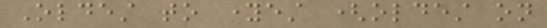Oldest to youngest (oldest on
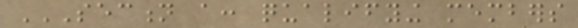SECTION A: QUALIFYING MEMBERS
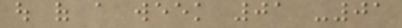out of a week 01 -01
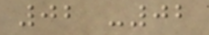02 -02
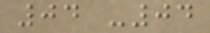04 -04
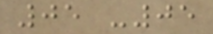05 -05
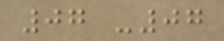07 -07
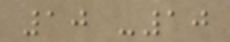10 -10
